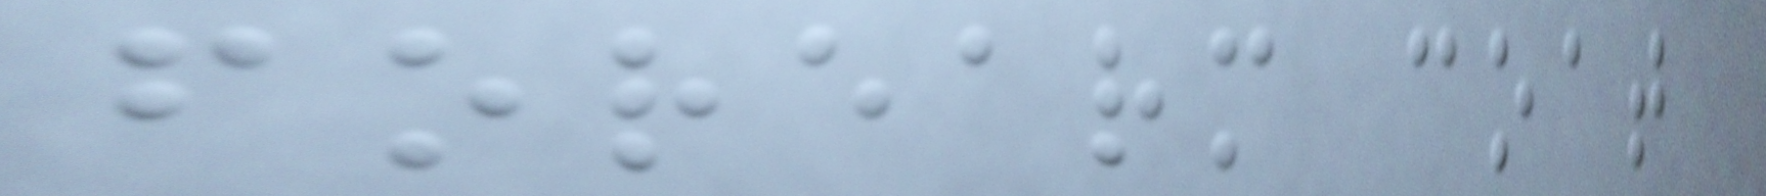forearm coat
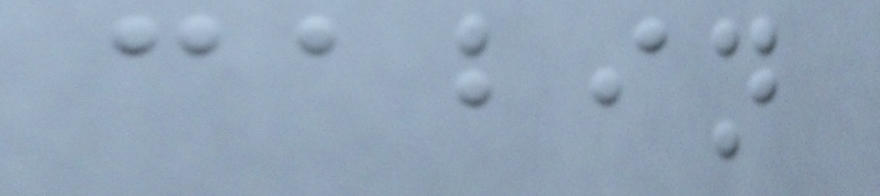cabin
